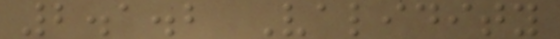2.1.2 Validity
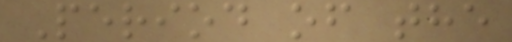Period of the
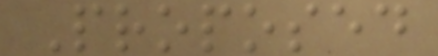Proposed
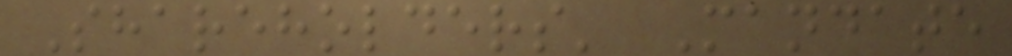Shareholders' Mandate
